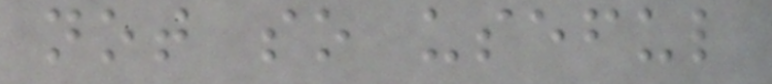not so useful
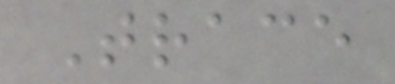Trace
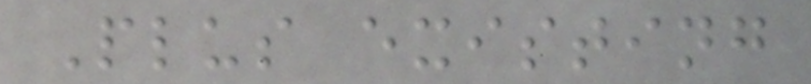Plus existing
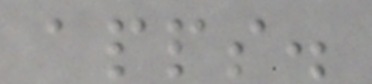apps.
